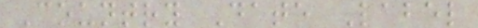Country Date Label
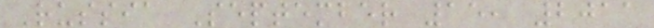Russia September 15, 2011
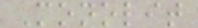Monolit
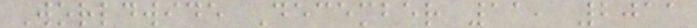Worldwide December 11, 2011
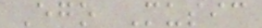Ego Music
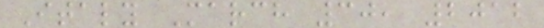Italy March 30, 2012
